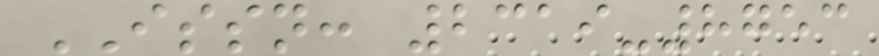ISSN: 2319-8753
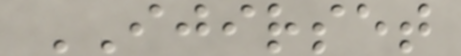IJIRSET
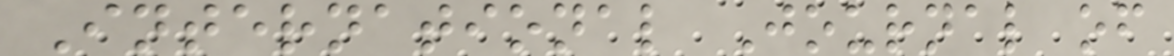International Journal of
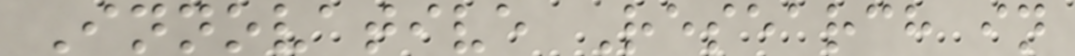Innovative Research in
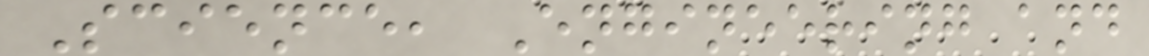Science, Engineering and
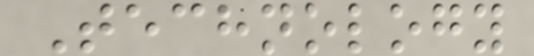Technology
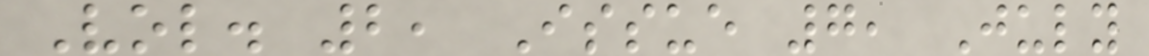Vol. 2, Issue 7, July
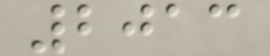2013
